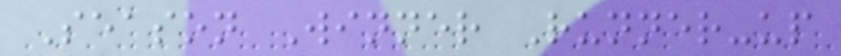Season Winner Runner-up
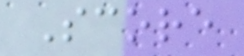Score
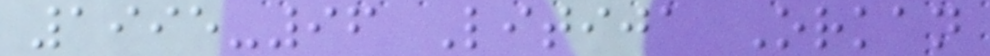1995-96 Litija Orkan
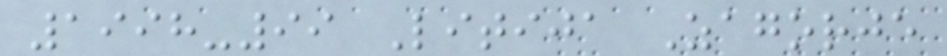1998-99 Litija Zagorje
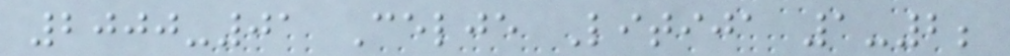2000-01 Celje Litija 1-2;
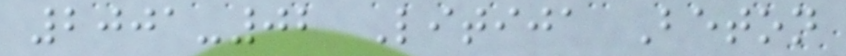2001-02 Litija Beton
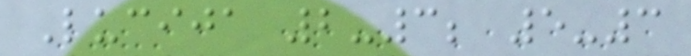Lucija 2-3; 5-3
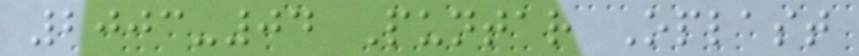2003-04 Puntar Oplast
